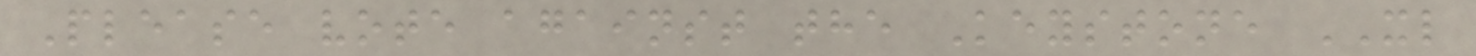Please vote against the Keystone XL
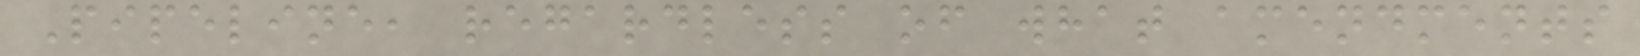Pipeline, regardless of what amendments
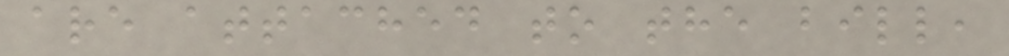are attached to the bill,
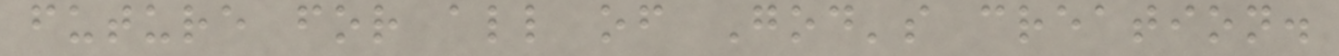future for all of God's creation.
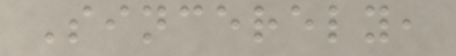Sincerely,
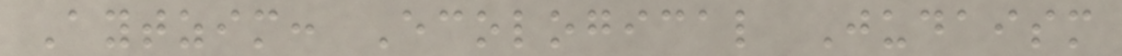Aytzim: Ecological Judaism
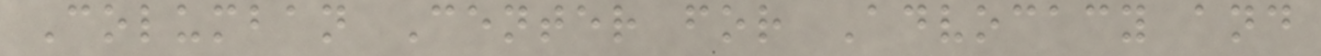Columban Center for Advocacy and
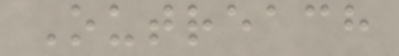Outreach
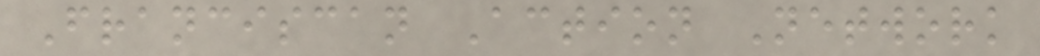Franciscan Action Network
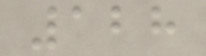128
